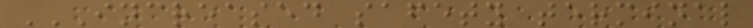INCREASED SAFETY TERMINAL
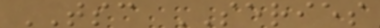TSC SERIES
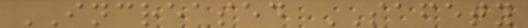INCREASED SAFETY
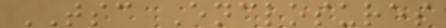TSC Enclosures
